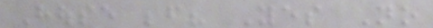House before? Yes No
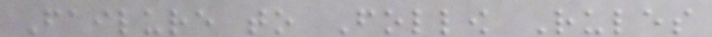Failure to Follow Rules
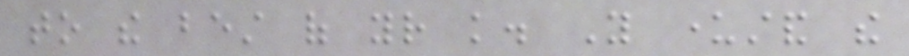to the best of your knowledge. You understand the
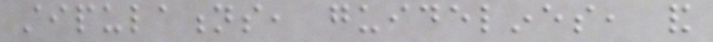stipulations, guidelines, and
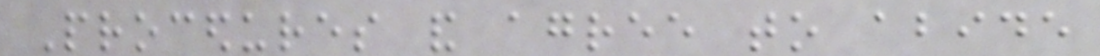Procedures and agree to abide
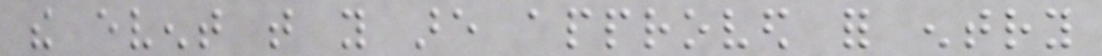the event that you are approved for entry
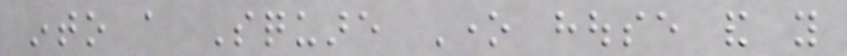into a Square One house and you
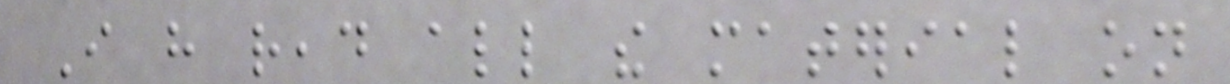I have read all the material on
